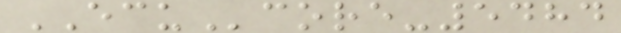ECUcore-5484
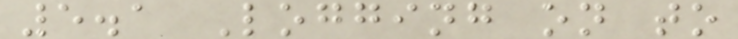5.1 Logging on to
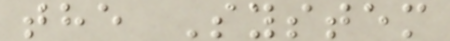the System
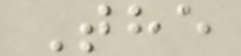The
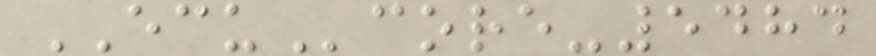ECUcore-5484
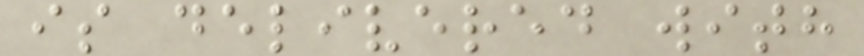is delivered with
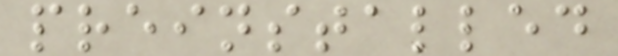preinstalled
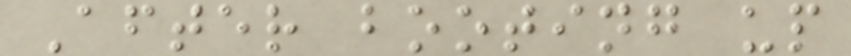After booting up
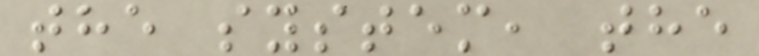the system, the
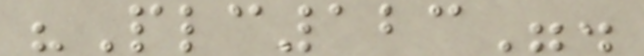"Plc123".
